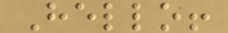Hello!
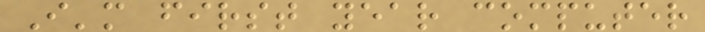I'm first year computer
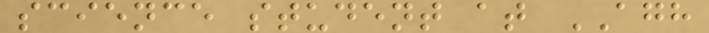science student at AGH
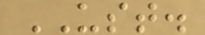UST.
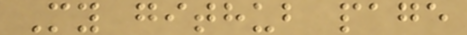My github page
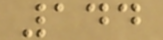144
